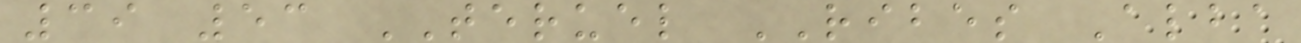39 53 TERUEL RIBES Alba
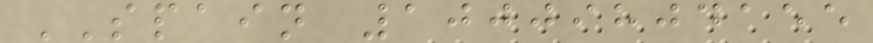SPAIN 10009804155
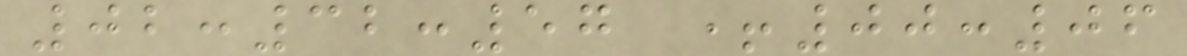02:32:57 +00:06
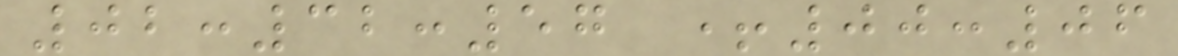02:32:57 +00:06
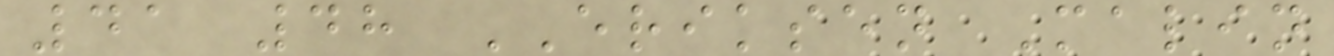41 48 ERIKSEN Malin
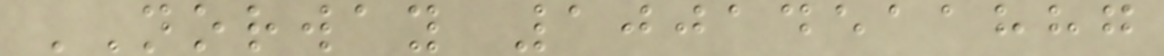NORWAY 10014511887
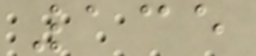135
